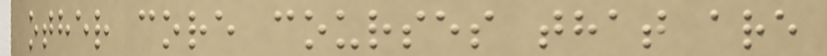other core courses that are
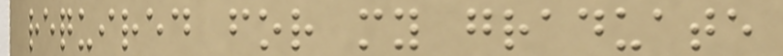required for my graduate
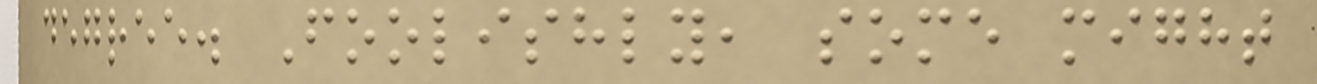degree. Foolishly, some might
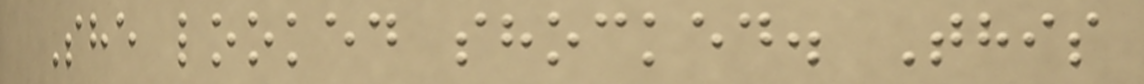She looked shocked. This
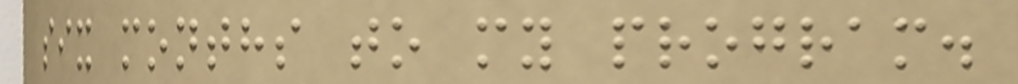six months to my program.
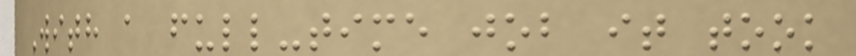With a full-time job it took
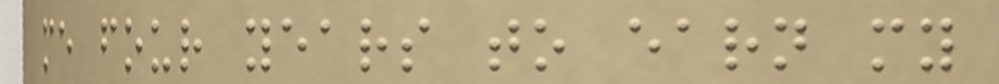me four years to earn my
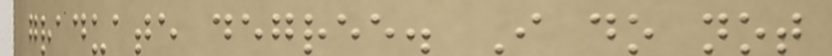graduate degree. I do not
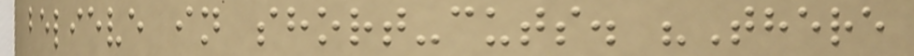believe in short-cuts. "There
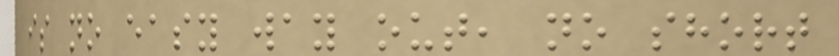is no easy way out, no short
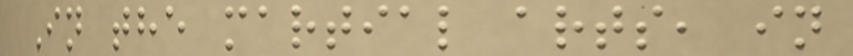In the martial arts, in
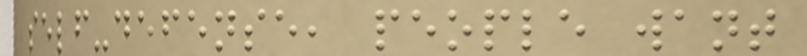self-defense, people want
